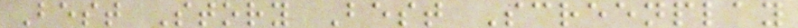Best Story Best Screenplay
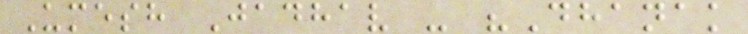Umesh Jadhav - "Dhanak
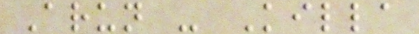Arun - Killa
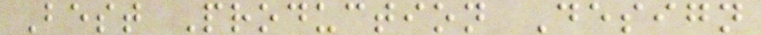Best Production Design
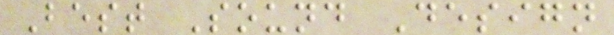Best Sound Design
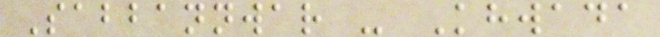Sabbannwar - Khwada
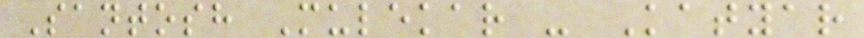Santosh Mulekar - Katyar
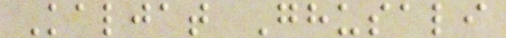Kaljat Ghusali
